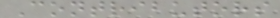Contributors
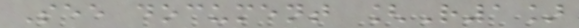See document [R1]
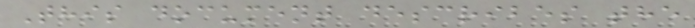This document describes the
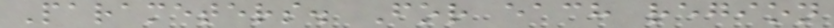Parameters. For each region
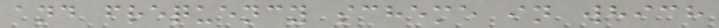and frequency scheme in which
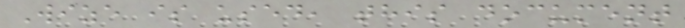Wize is used, this document
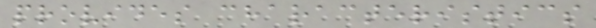provides characteristics
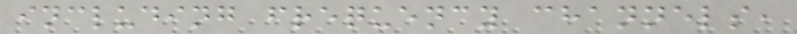including frequency channels,
